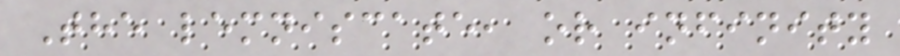The lemniscate, or infinity
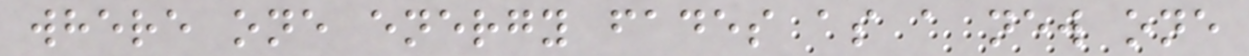where one energy fades as a new one
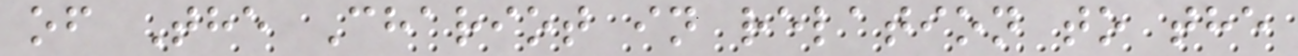of The Chariot in relation to the
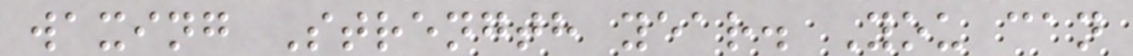waxing Strength year. You can
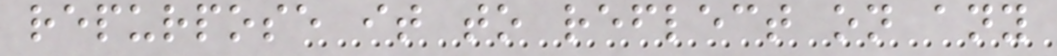repurpose it to reflect on any
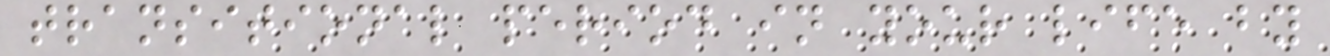transitional period in your life by
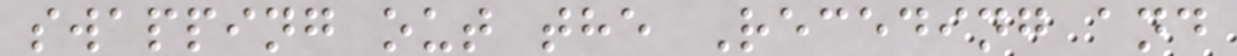swapping out the Receding and
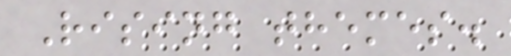Rising themes.
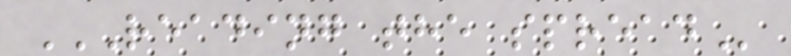READING THE SPREAD
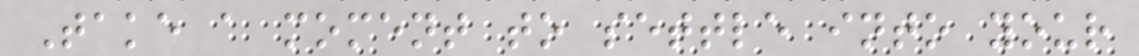Take a moment to settle into your
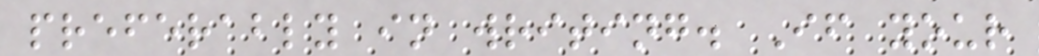preferably in writing. If your
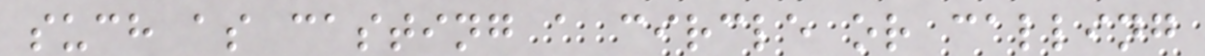such as casting a circle or calling
